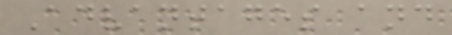Advantages and
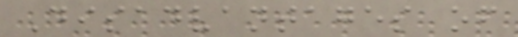Disadvantages of
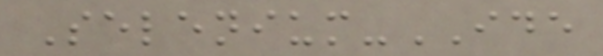Selenium-IDE
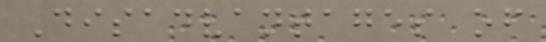Disadvantages of
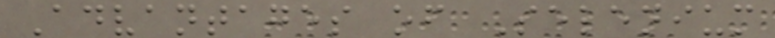Advantages of Selenium
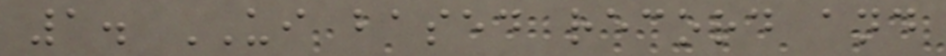1. UI based record and
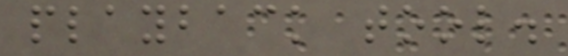playback tool.
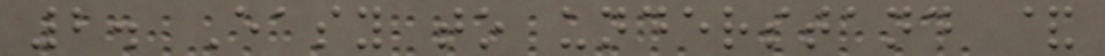2. Easy to understand &
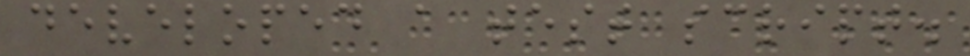developed a test script.
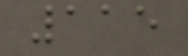115
